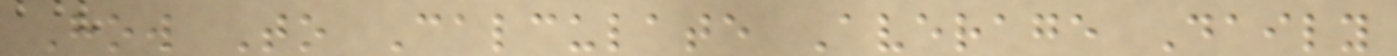How To Calculate Average Daily
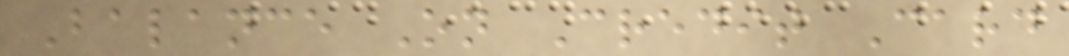Balance On Credit Card
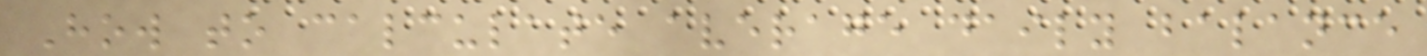How to calculate average daily balance
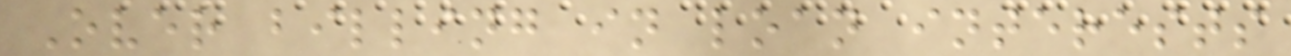Over billing in loan interests
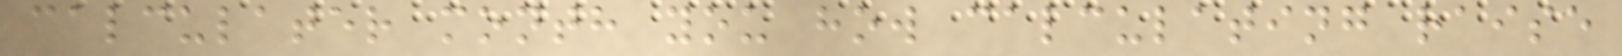calculater month you how calculating raise
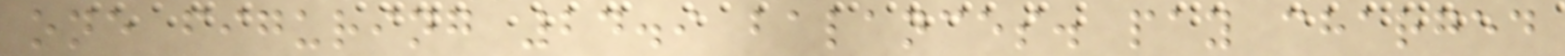one figuring 24.9 balances. pay charged
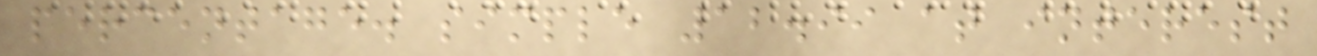percentage. simple 12.99 at interest
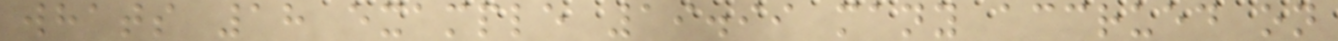whats 18 example 19.99 many accrued on
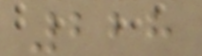228
